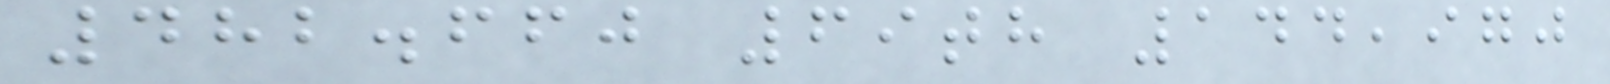482.660 69th 144,970
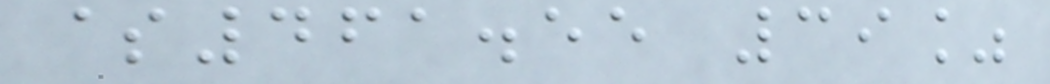$461.55 39%
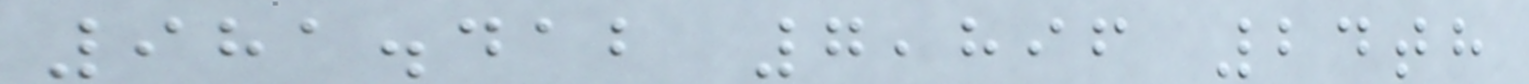981.412 7,896 24th
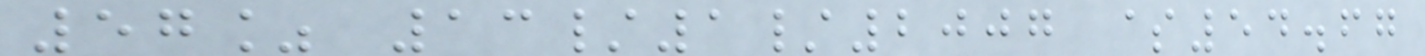57% 13/1/2007 $54.67
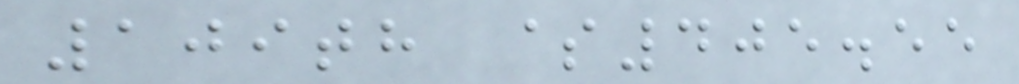109th $405.55
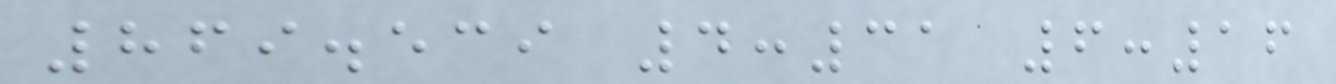869.539 4:31 6:16
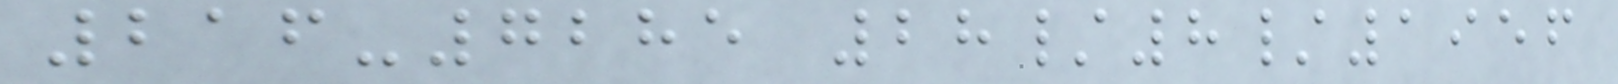216-7285 28/8/1956
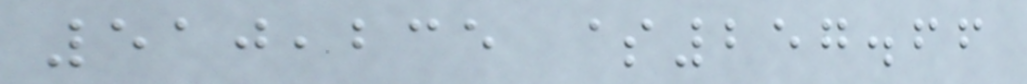510,235 $257.66
